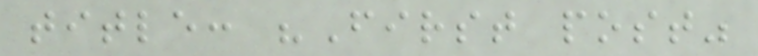title: "First post"
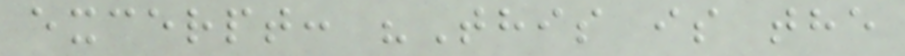excerpt: "This is the
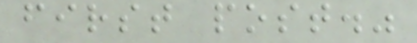first post."
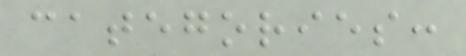categories:
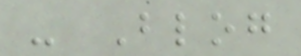- Blog
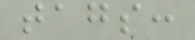tags:
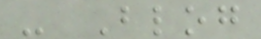- Blog
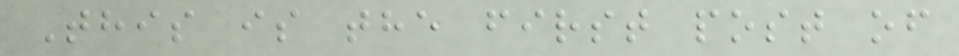This is the first post of
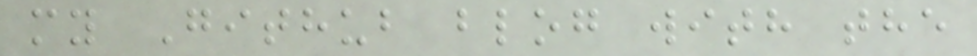my Github blog with the
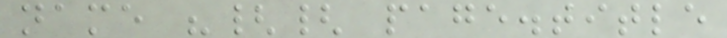name "{{ page.title
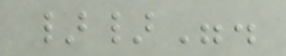}}".
